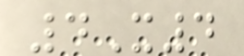4X4
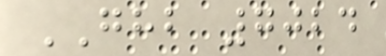GHB 7024
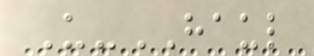U-HAUL
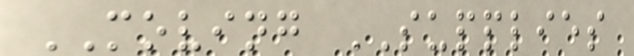MOVING SUPPLIES
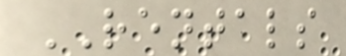RENTALS
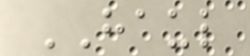HAUL
